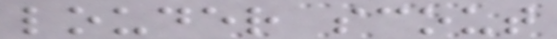louder scout
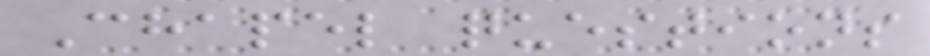Chapel questions
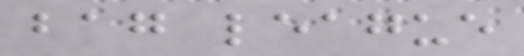bag league
